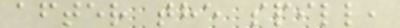after the spill,
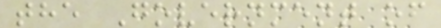the Government of
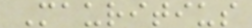Mauritius
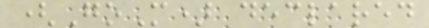(GoM) declared
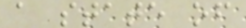a state of
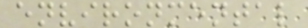environmental
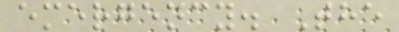emergency. The
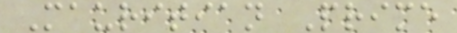Mauritian Prime
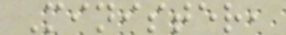Minister,
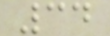34
